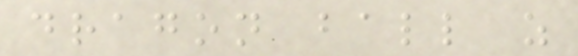dragon ball z
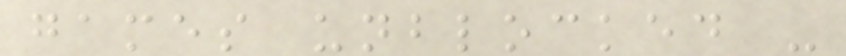games unblocked -
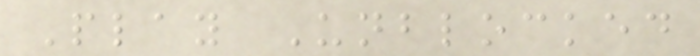Play Unblocked
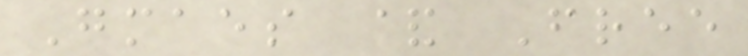Gmaes & Free
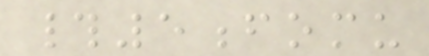#5fomu
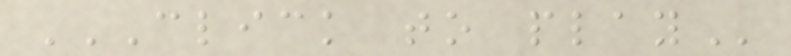CLICK TO PLAY
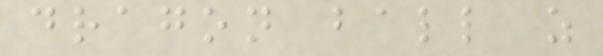dragon ball z
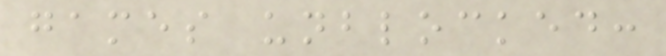games unblocked:
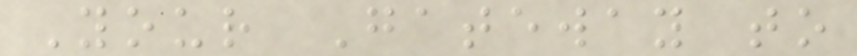Your Gateway to
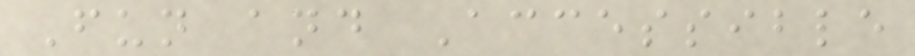Fun and Accessible
